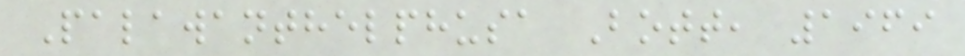Palawanthelphusa Bott, 1969
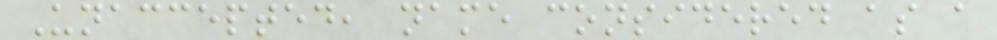Unaccepted, name considered as a
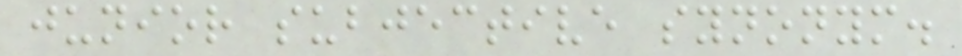junior subjective synonym.
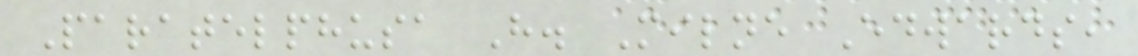Paratelphusa H. Milne Edwards,
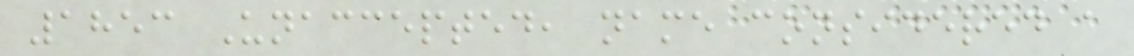1853 Unaccepted, name considered a
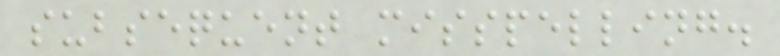subsequent misspelling.
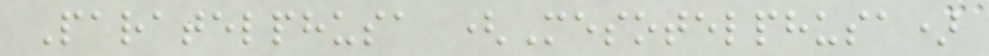Paratelphusa (Mesotelphusa)
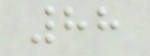88
